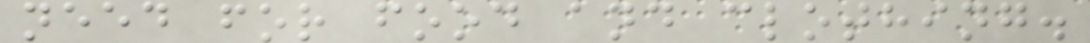need for food and clothing.
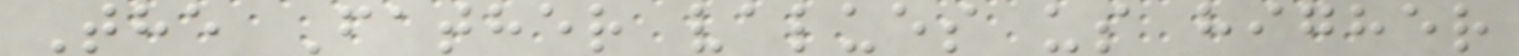The Father values us higher
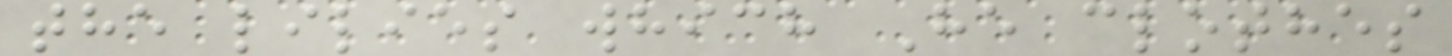the lilies which He clothes
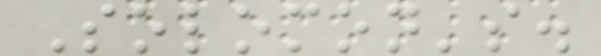Solomon's.
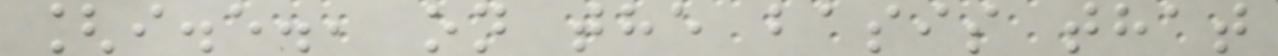[i.e., on the basis that
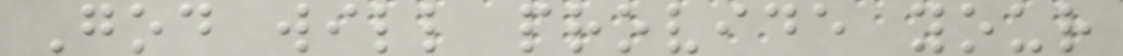God will provide your
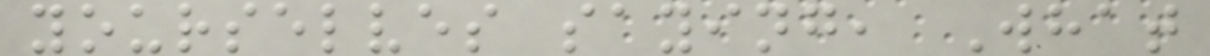yourselves saying, What
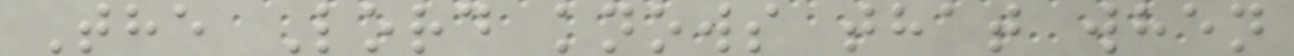The Lord knows that when
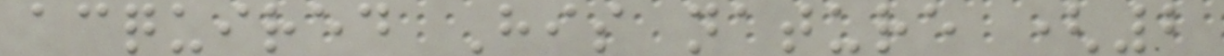acquired His nature (2
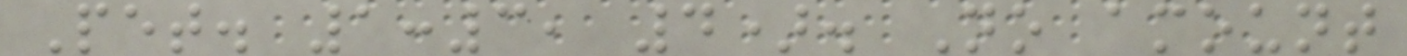Pet. 1:3, 4). No amount
